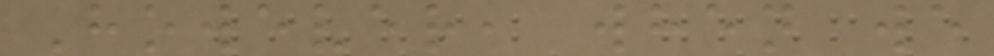However, when we
